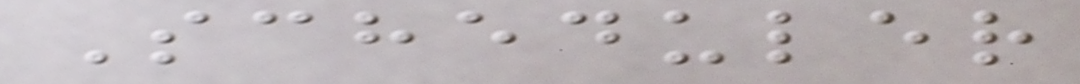Scheduler
